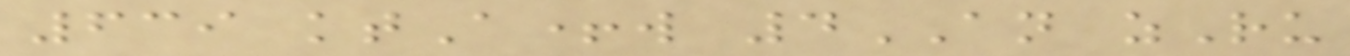639 ktA+w 4AN zRu
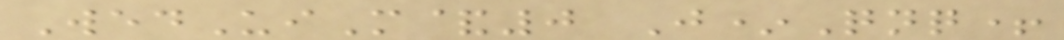WedUiM&0 J*Qnq+
